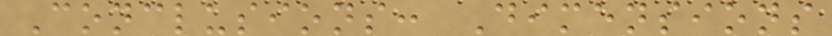Conclusions: Dimensions
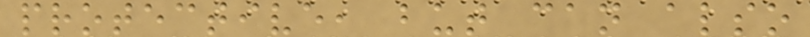protective, but can also
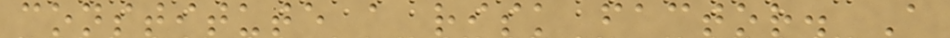constitute a risk factor. A
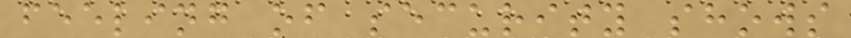feeling of security shows
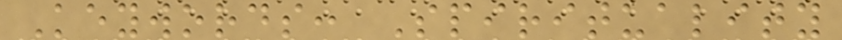Keywords: Spirituality
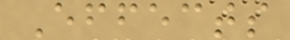Effects
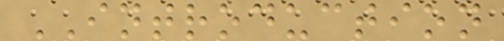INTRODUCTION
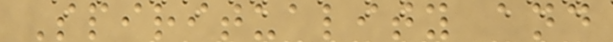Spirituality and
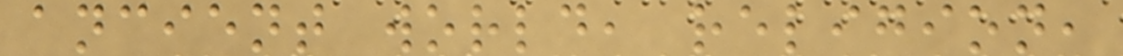ancient world, religion,
